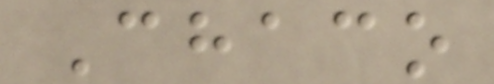Chaco
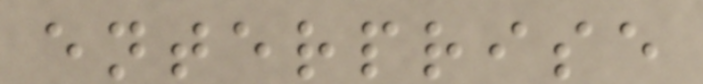enterprise
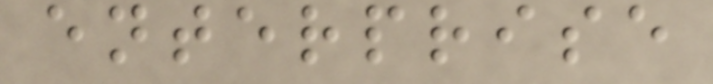enterprise
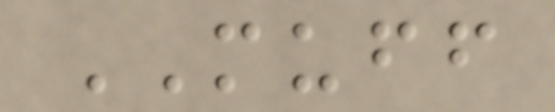MUFF
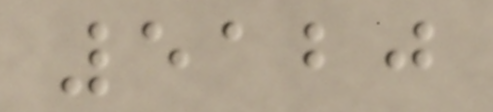5120
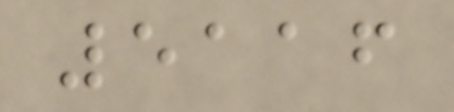5116
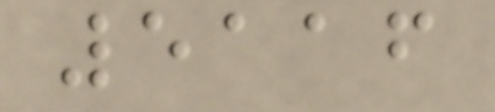5116
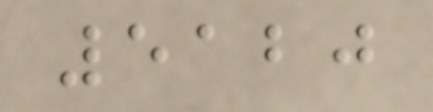5120
